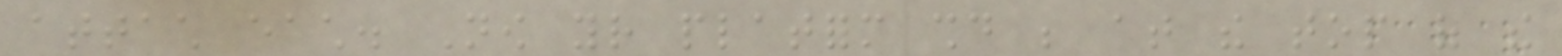attach each. Now your platform should be at the top of the
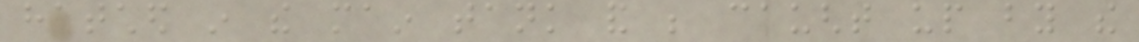hatched in the main tank and be caught up by the
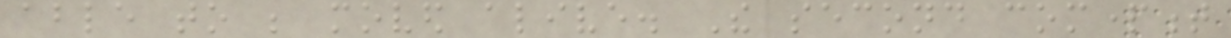able to be moved alive. The second compartment
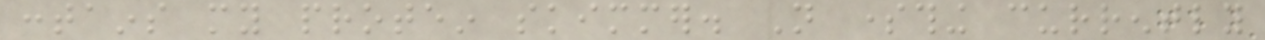contains my protein skimmer. Not something currently
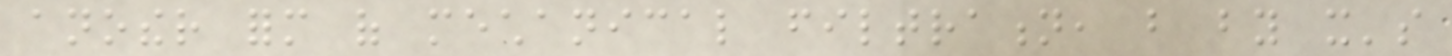another form of mechanical filtration, but by it's
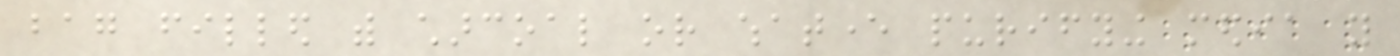bag filled with charcoal or whatever purifying media you
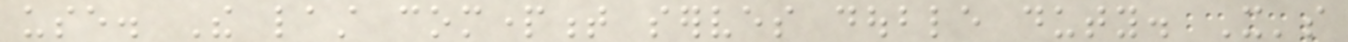use. The last compartment serves double duty. It's
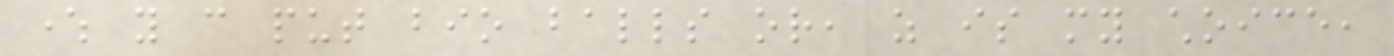where you can put bio balls or, as is my choice,
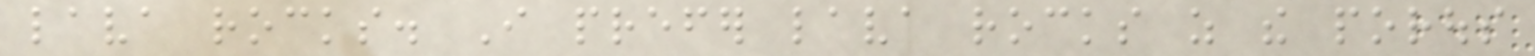lava rocks. I prefer lava rocks as the porous
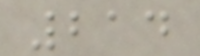214
